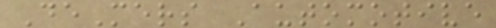DeMers Automotive
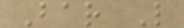Bar L
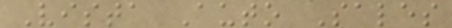Vista Auto Sales
